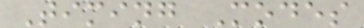Timing Modes
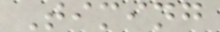Timing
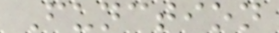Function
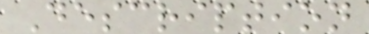Description
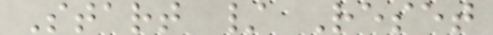Start / Reset
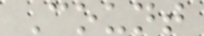Count
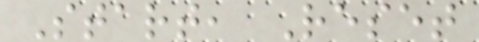Start, Reset
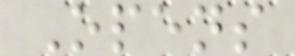Opens
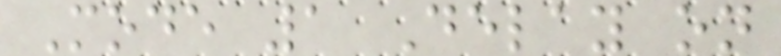Mode 1 Delay on
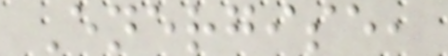Energise,
